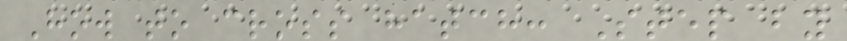How to cross hatch: Step by
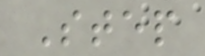Step
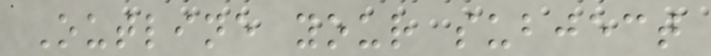Outline your subject
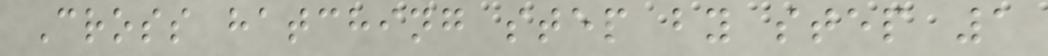Cross hatching step by step 1
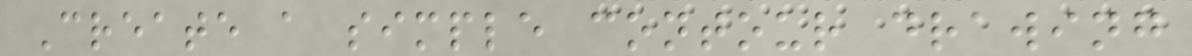Create a simple contour drawing
